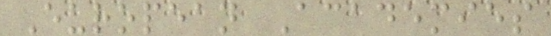European Academies
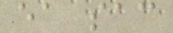ea sac
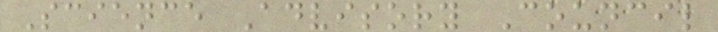Science Advisory Council
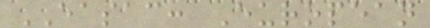EASAC: European
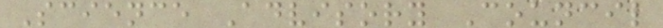Science Advisory Council
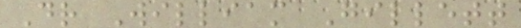Dr William Gillett
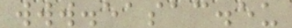www.easac.eu
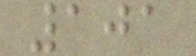101
